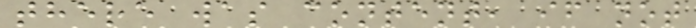there was content, if not
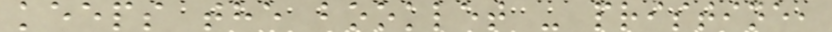keeps the booklet - pristine,
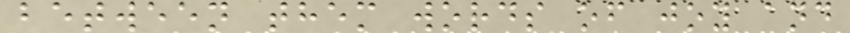between them words of joy and
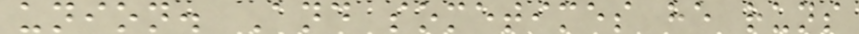union. And sometimes he runs
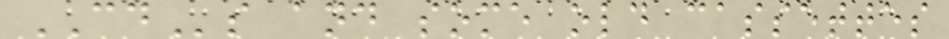CDs and some old cassettes
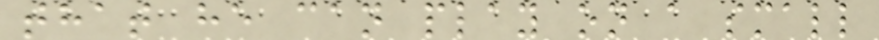that he can play on a small
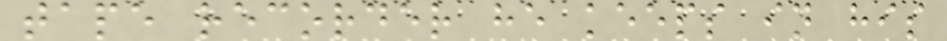tape recorder he keeps in his
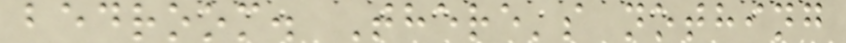bedroom. There's nothing
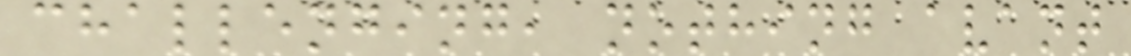challenging, nothing avant
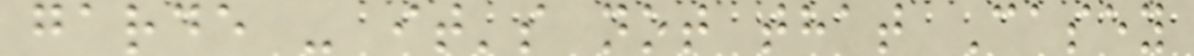garde - it's not that Casey
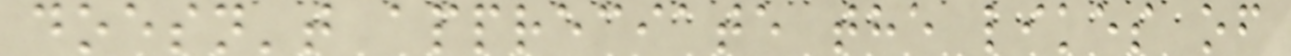doesn't appreciate the likes of
